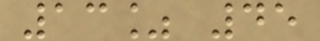13% 45
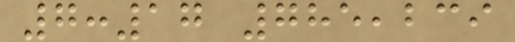7:17 785,239
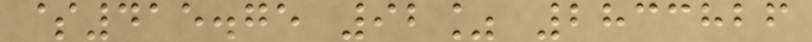$415.75 92% 2833826
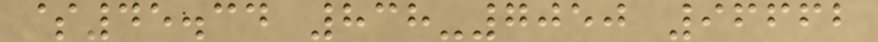$45.34 838-7050 96662
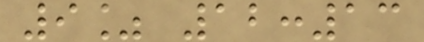9% 12:13
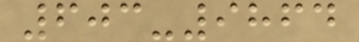603-9864
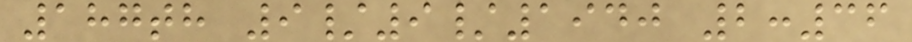187th 9/9/1940 2:36
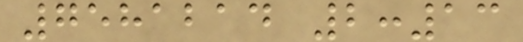7581214 2:13
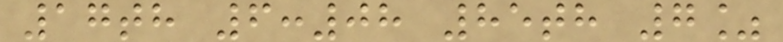17th 6:08 85th 7%
